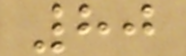80
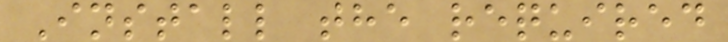Install the required
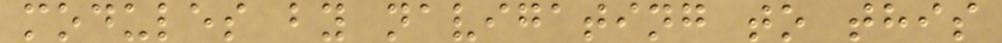modules by navigating to this
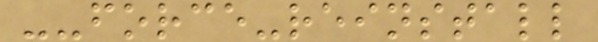--force-reinstall
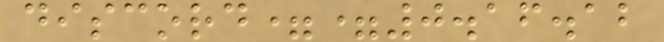discord==0.16.12
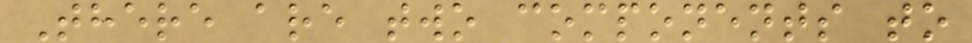There are two components to
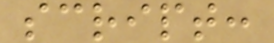script:
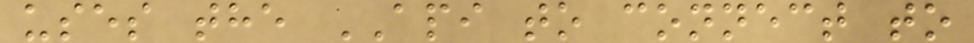uses the API to connect to
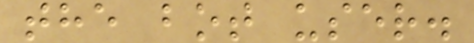the bot user.
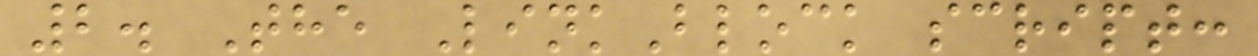2. The LinkBlock script:
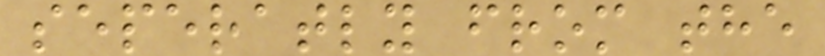seperatly from the
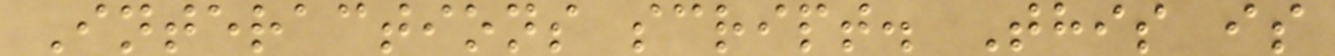Interactions script. This is
